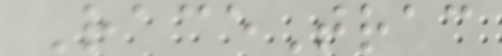RaceTrac
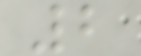2
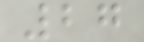27
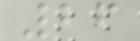26
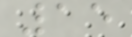15
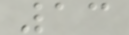13
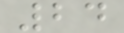24
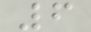6
